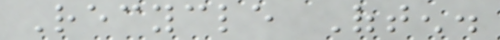Recycle Often.
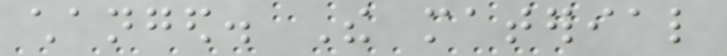changed. The material
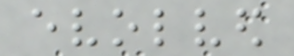evolved
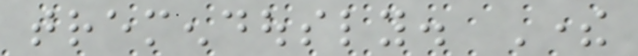tremendously. There
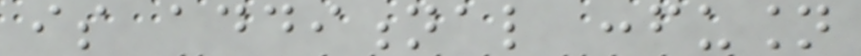is additional confusion
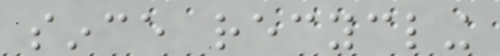since recycling
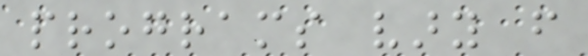programs vary from
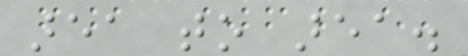area to area.
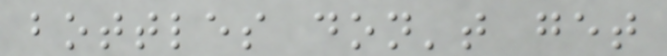bottles don't get
